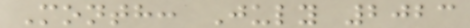Month: July 2023
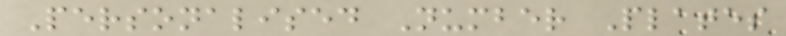Personalised Number Plates
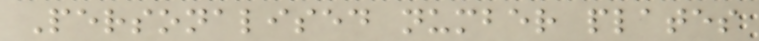Personalised number plates
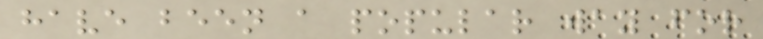have been a popular way for
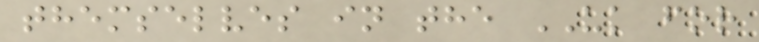themselves in the UK for
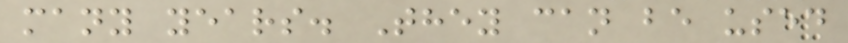many years. They can be used
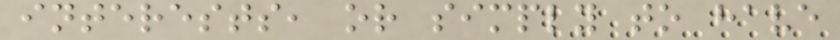interests, or simply to have
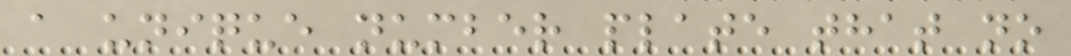a unique number plate that no
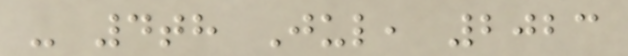- 4th Jul, 2023
